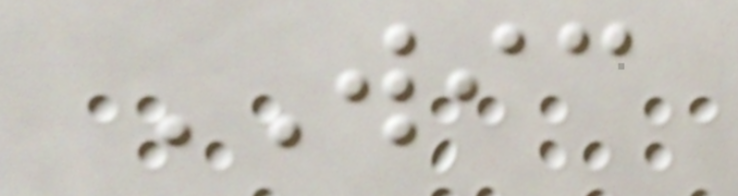WIC
